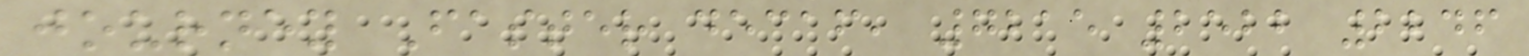journey Faster decaf, 7215 2522 2246
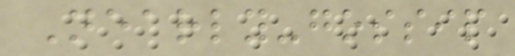Nearly-gossip
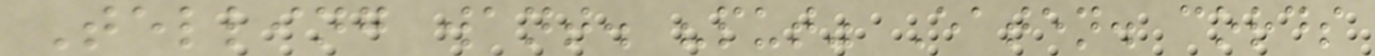Telling want. "put" Eaten. cords
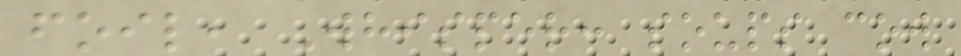foil, Whisper: soups cow
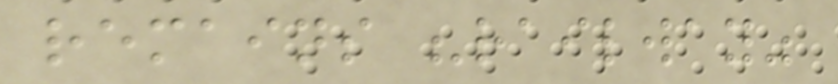remains "railway"
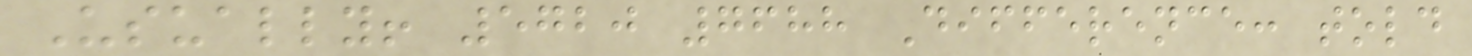Usually! 5720 7688 Difference: told
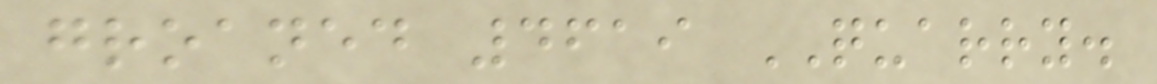groaned 4619 QUARRY.
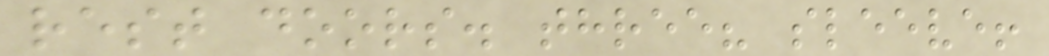rest doors. three? sleeve!
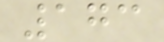173
